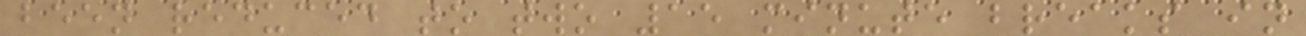been reduced to two 15 minute breaks in
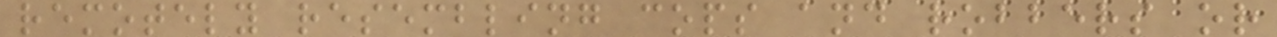remotely resembling cops and robbers or
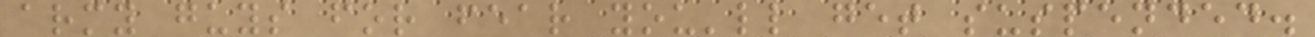army guys for fear you'll get suspended.
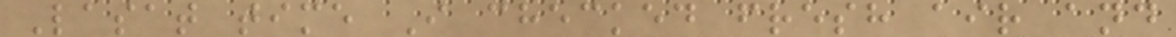Lasat time I checked fresh air and
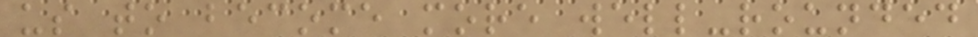us to become more well-rounded
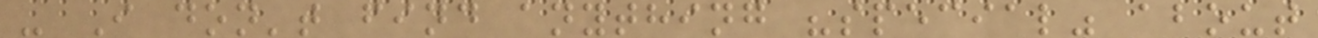- I don't find anything "special" about
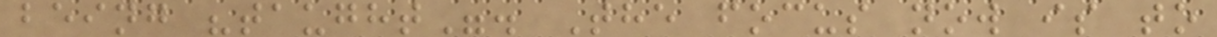being "taught". The focus now is to
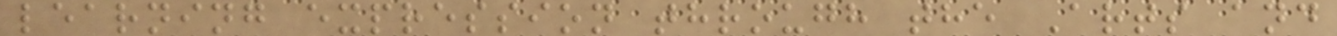learning expression through the Arts and
